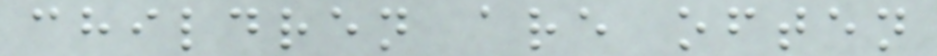children are often
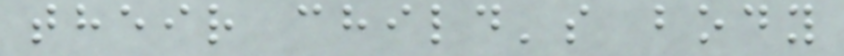their child's body
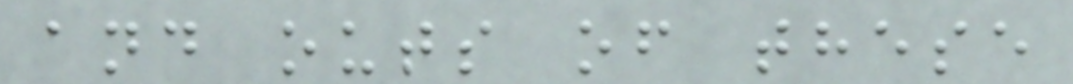and outs of these
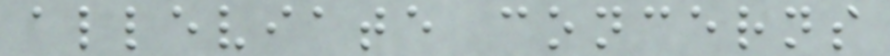alleviate concerns
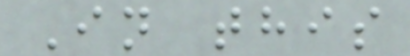In this
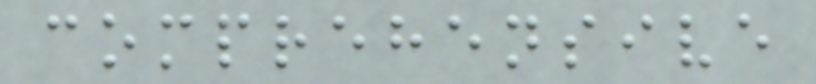comprehensive
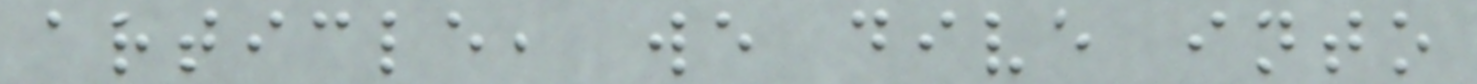article, we dive into
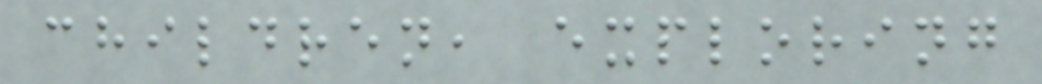children, exploring
